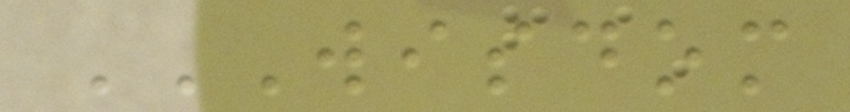WISDOM
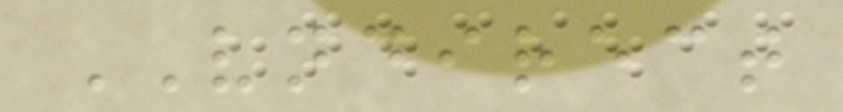VNDIRECT
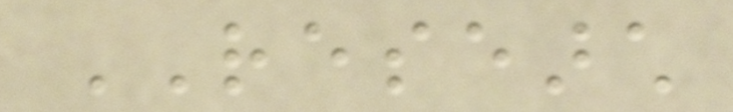RESEARCH
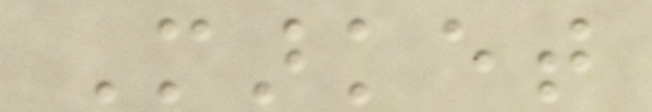Market
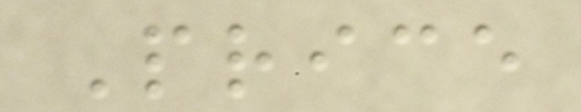Price
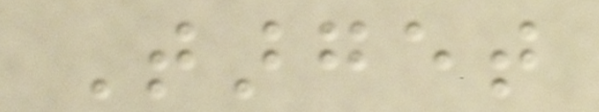Target
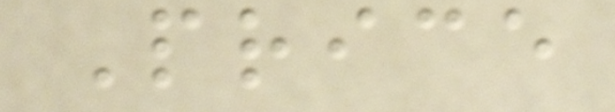Price
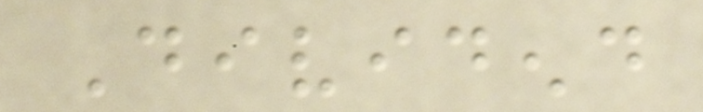Dividend
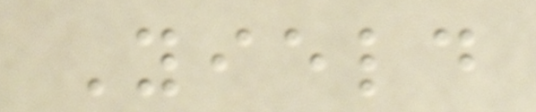Yield
